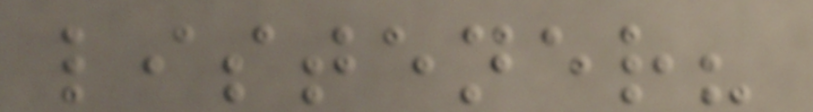listener?
